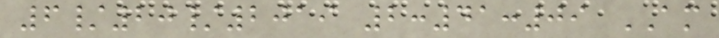6/20/2019 2:41:09 AM
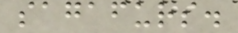sagafurs.
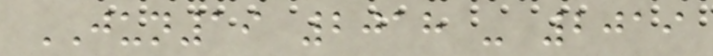JUN19 2018 - 2019
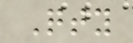Qty
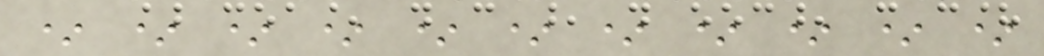* * * * * * * * * * *
